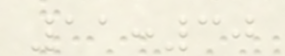11:30
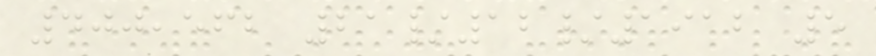400,562 21/12/1912 5
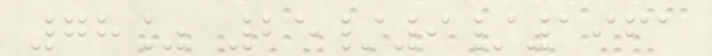78% 25/9/1961
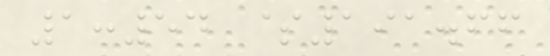1:54 $191.66
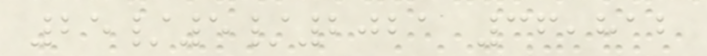25/5/2021 36,812
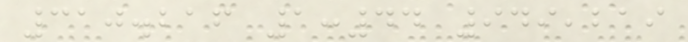310.216 1:44 949,219
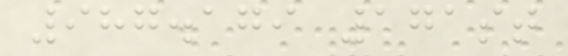987.179 171st
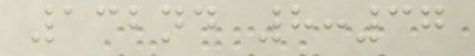132nd 8:37
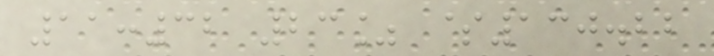11:32 23% $130.22
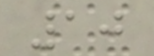10
